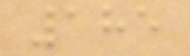185
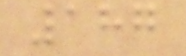187
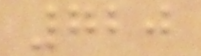720
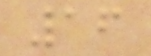16
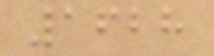1628
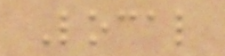Local
